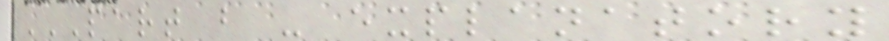PART B - EXPLANATORY
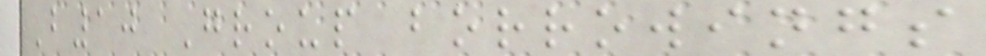B10 Group borrowings
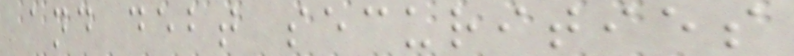and debt securities
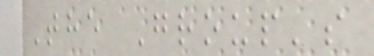The Group's
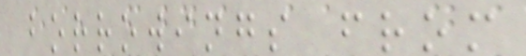borrowings from
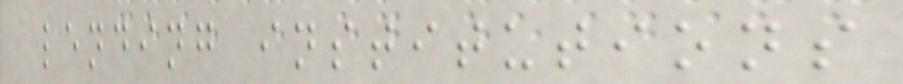lending institutions
